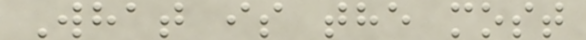What is the most
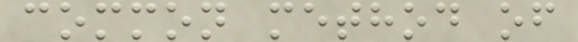common method of
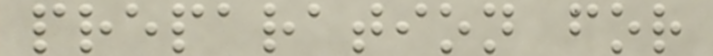preparation for
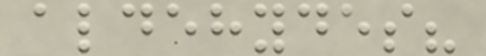aldehydes?
